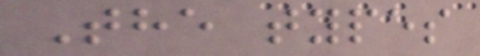The types
